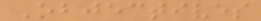Objectives
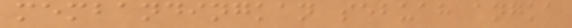membandingkan sebuah angka
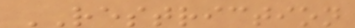RESTRICTION
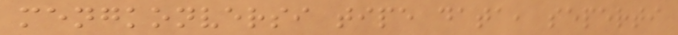mengkonversi tipe data, seperti
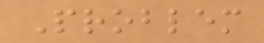Problem
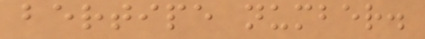bertipe number.
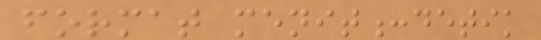format menit:detik
